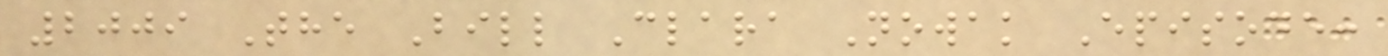2009 The Bill Clara Nowak Episode:
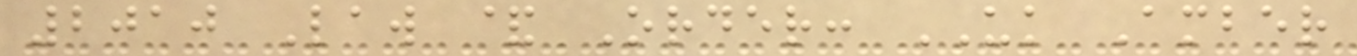2010 Law & Order: UK Amber
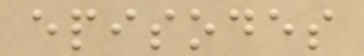episodes
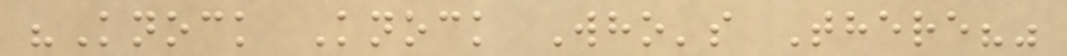"Knock Knock Who's There?"
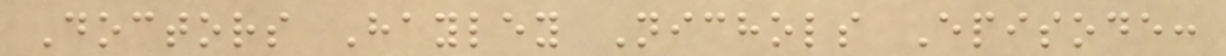Doctors Hayley Nichols Episode:
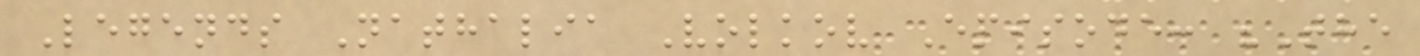Legends Nathalia Volkov Episode: "The
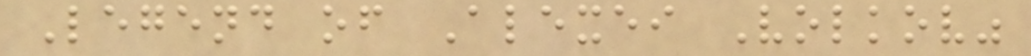Legend of Alexei Volkov"
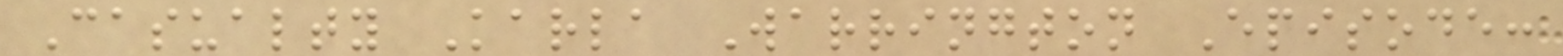Casualty Karla Warrington Episode:
